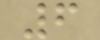6
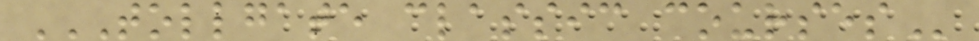TOLLGATE CLASSIC COURSES
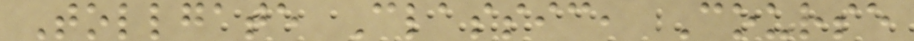Tollgate Classic, Course
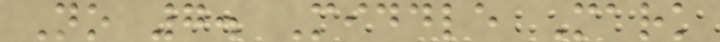No 7. Middle Mark
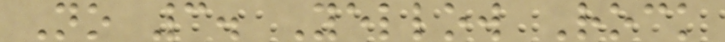No 3. Yellow Rock
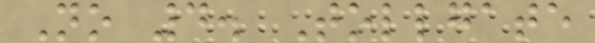No 4. Tollgate
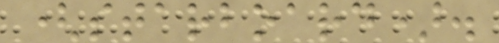(starboard).
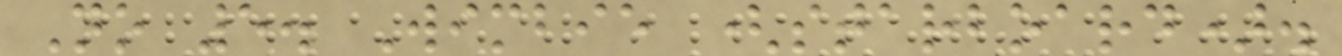No 5. Wimbie (starboard).
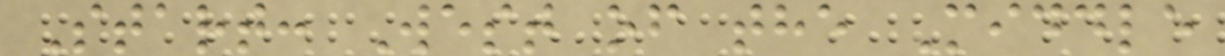Start: West of the Middle
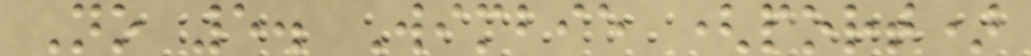No 5. Wimbie (port)
